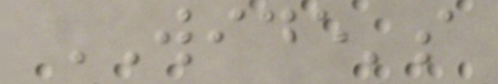WIDE's
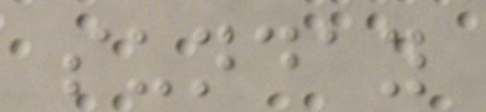sunday
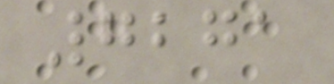7271
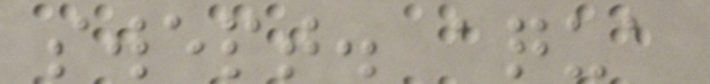swept. aqua
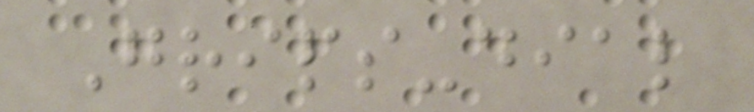Grips-dial
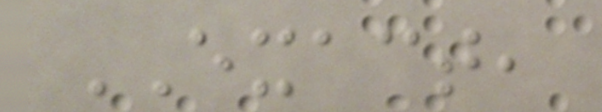EXACT,
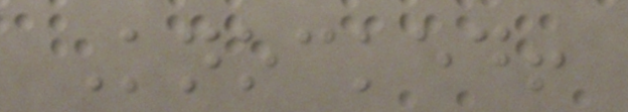Knocked!
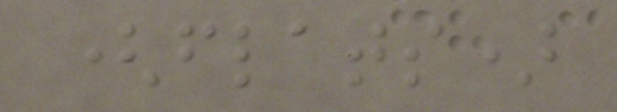(flats)
